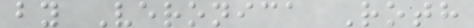by Veronica Roth
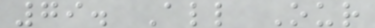79. All Our
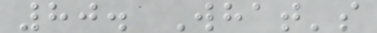80. What's
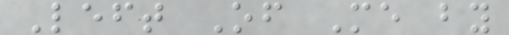Left Of Me by
